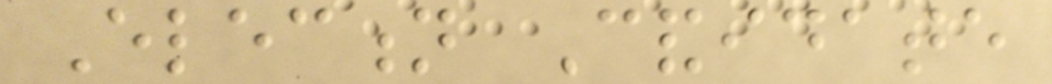Election Candidate
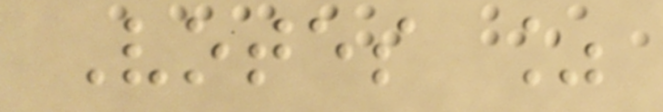Votes %
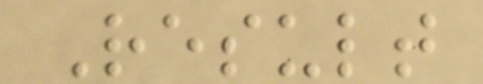Result
